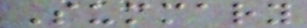Summary
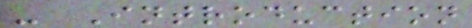- Introduction
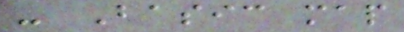- Basic map
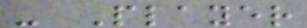- Player
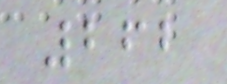262
